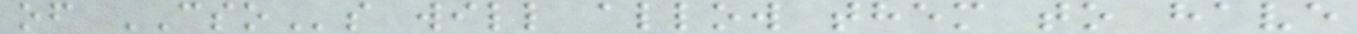of CSOs will allow them to have
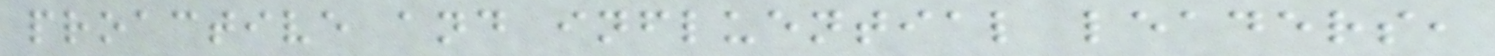proactive and influential leaders,
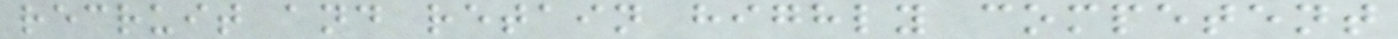recruit and retain highly competent
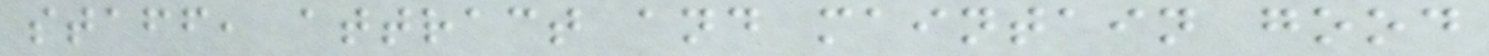staff, attract and maintain good
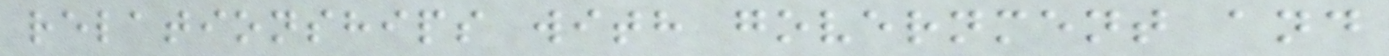relationships with government and
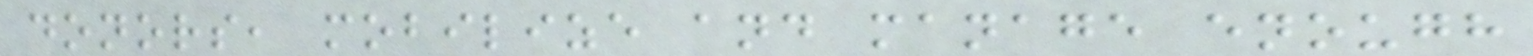donors, mobilize and manage enough
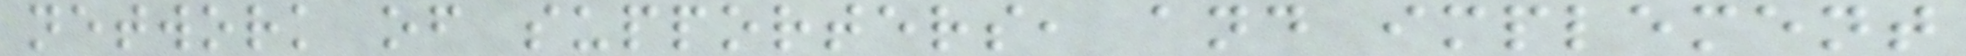network of supporters, and implement
